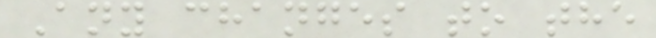Any changes to the
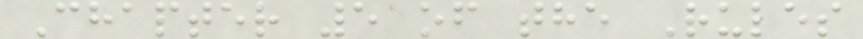Chapter 5 of the Rules
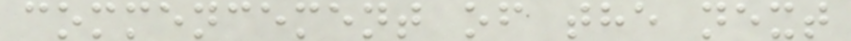commencement of the next
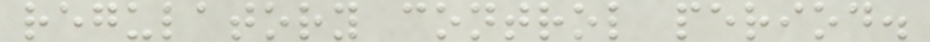regulatory control period.
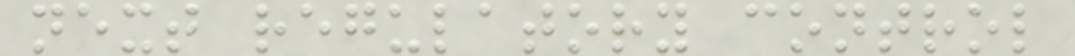next regulatory control
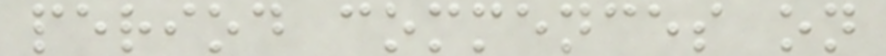period commences on
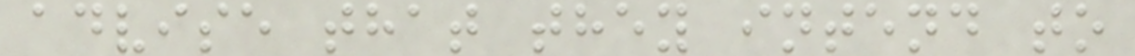advise that they intend to
